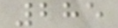285
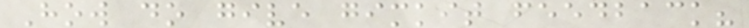How do give gimkit feedback?
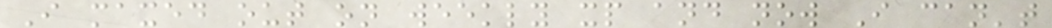I maxed out on weekly xp and now I can't
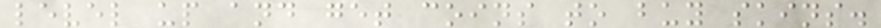level up and get coins to buy skins.
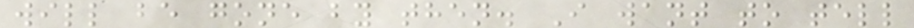will be gone by then. I want to tell
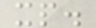xp.
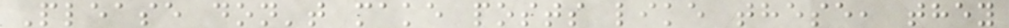Please don't make posts like these, they
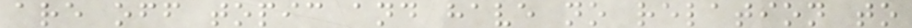are off topic and have no relation to
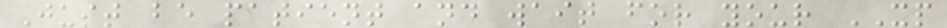Just be patient and wait for your XP
